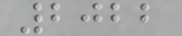2022
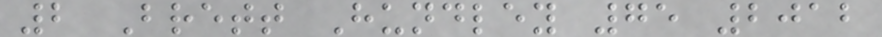2 Brett Hundley 75 2012
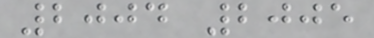2004 2005
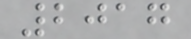2017
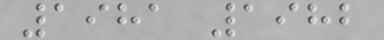1981 1982
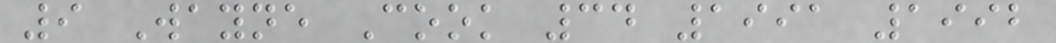9 Wayne Cook 34 1991 1992
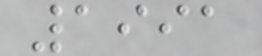1991
